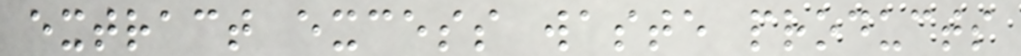extract excess waste products
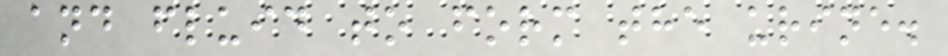and fluid to form the urine.
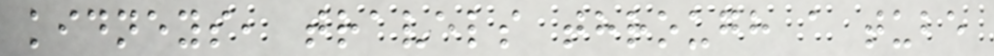kidneys, travels through a tube
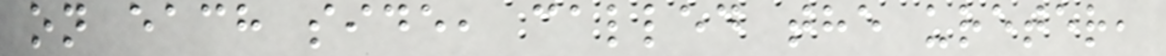on each side, called the ureter,
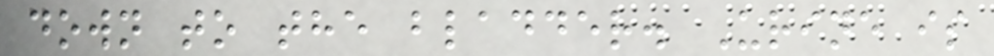down to the bladder. Urine is
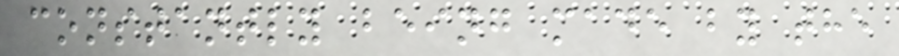constantly being made by the
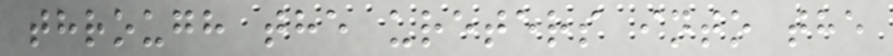through the ureters into the
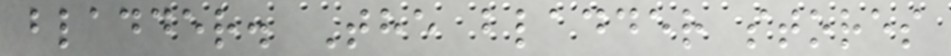bladder. The bladder stores
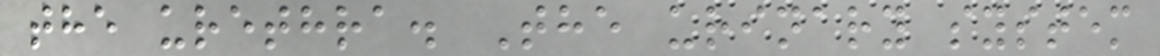the urethra. The urinary system
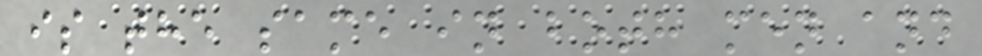is the same in both men and
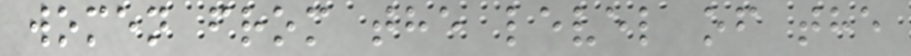women from the level of the
